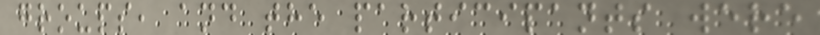groups, and the participants were
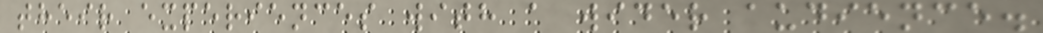their experiences with a wider audience.
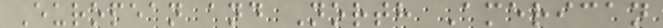European and North American
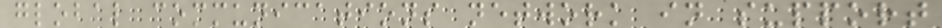global communications network in support
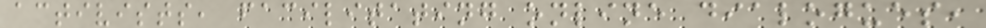activists, facilitating online dialogues,
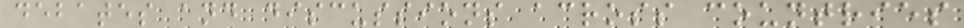debates and discussions across countries
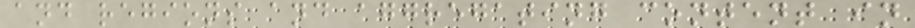and regions and aggregating content in
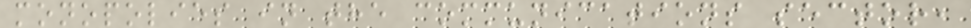monopolies in the communications sector,
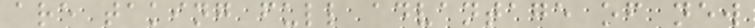are taking full advantage of new
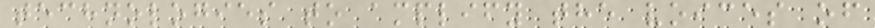technologies to amplify the voices of
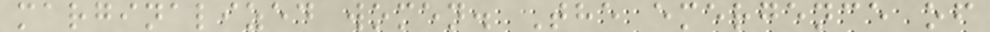marginalized women. The emergence of
